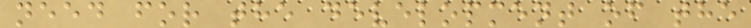need for the development of the
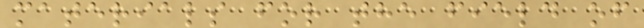materials for the field of
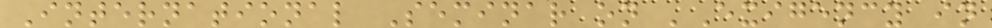International Seminar on 'Exigency in
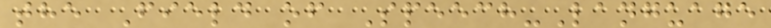the Field of Speech-Language
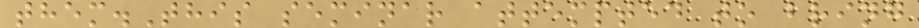them.This seminar attempted to bring
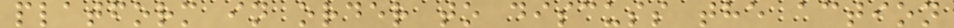platform in order to discuss the action
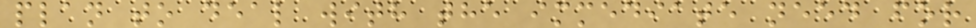plan to deal with the immediate need for
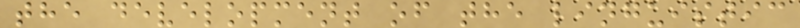the development of the linguistic
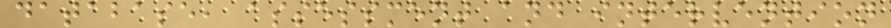database, assessment and intervention
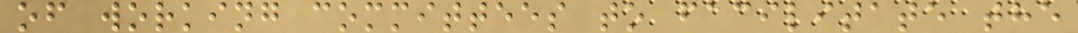of working committees to facilitate the
